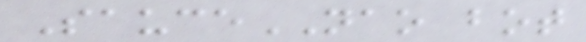SauceNAO bot
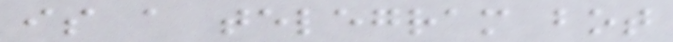is a telegram bot
